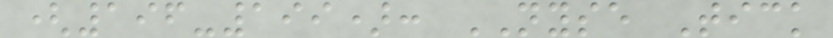(196-199): NYSE Tick
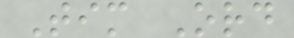Tim Ord
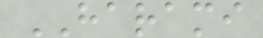HARAMI
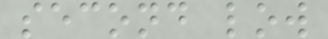second low
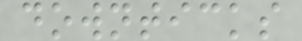downticks
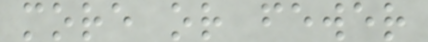more or fewer
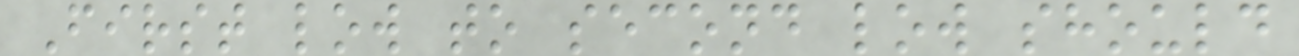First low to second low should
